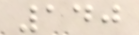140
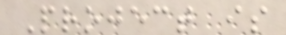Project is
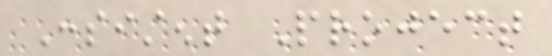Consistent Project
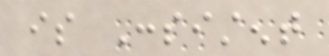is Consistent
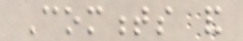Comments and
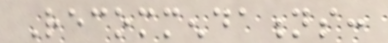Recommendations:
